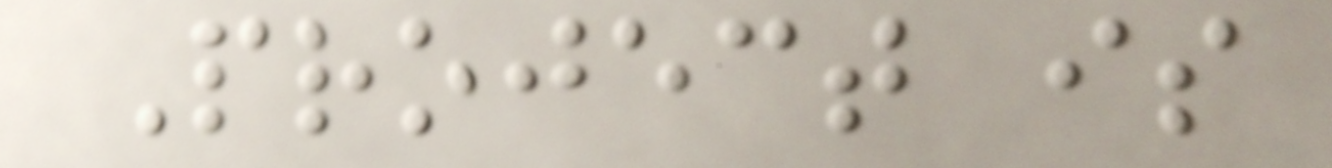Project is
